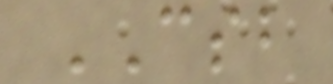CSB
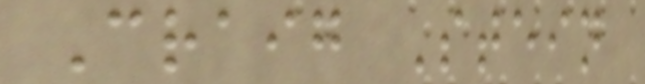Craig Stein
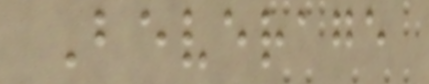Beverage
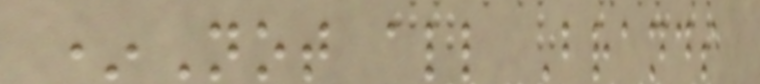*Not all Brands
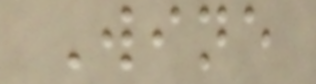Wine
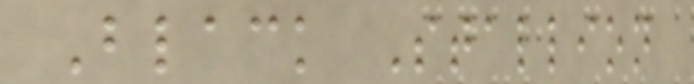Black Stallion
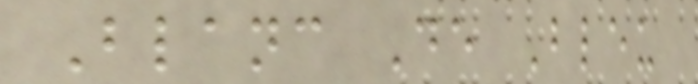Blanc De Bleu
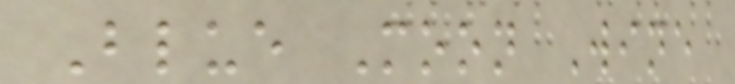Blue Moon Wine
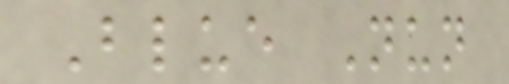Blue Nun
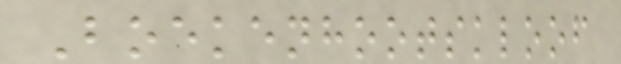Boekenhootskloof
